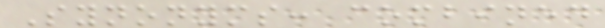Synonyms: combined
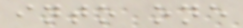into one
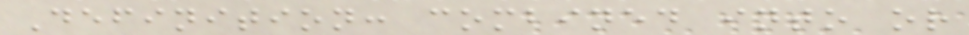Definition: combined into or
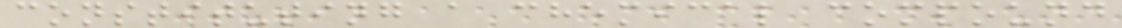constituting a chemical compound
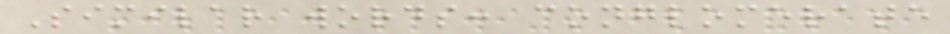Similar words: conglomerate
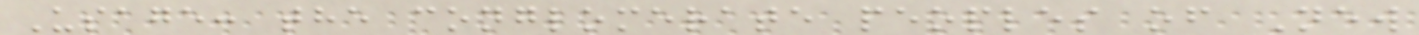Usage: the conglomerate peoples of New
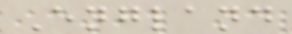England
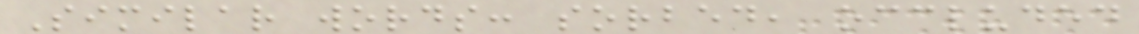Similar words: sorbed, occluded
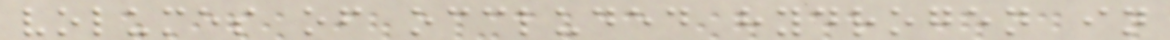volumes of occluded hydrogen in
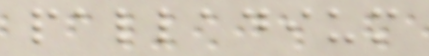palladium
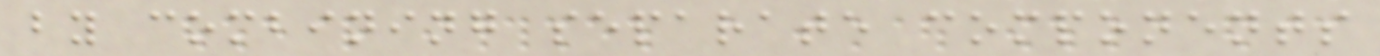by combining separate components
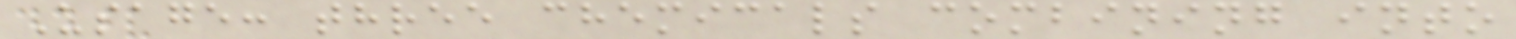Usage: three chemicals combining into
